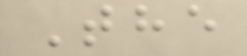The
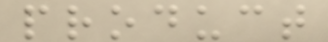product
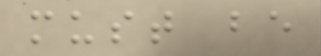must be
